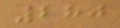280
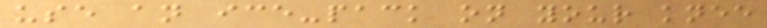use an ice-pack on your knee
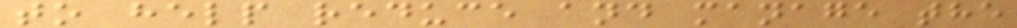to help reduce and manage the
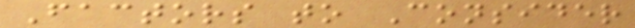Factors to Consider
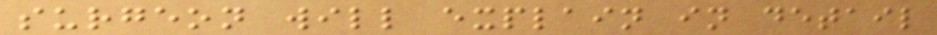surgeon will explain in detail
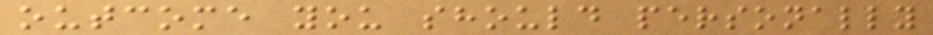outcome you should personally
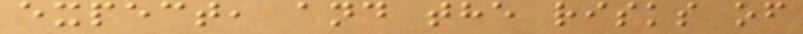expect, and the risks of
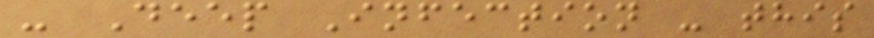- Deep Infection - this
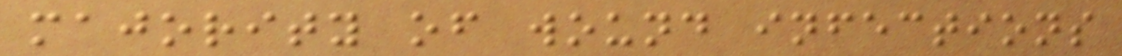majority of wound infections
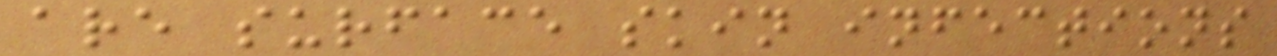are surface skin infections
